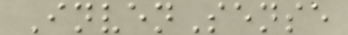InvenSense
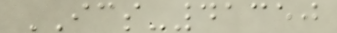ICS-41350
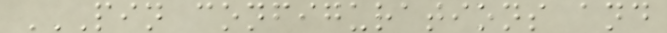PIN CONFIGURATIONS AND
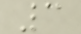3
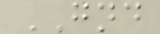GND
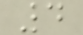4
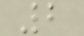2
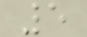5
